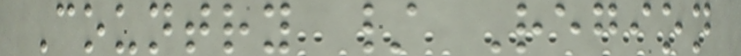Country / Region
